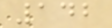142
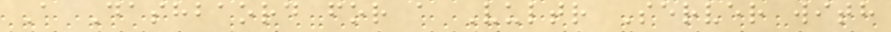A Dashbaord for a Vultr Server with
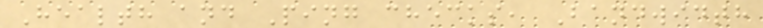Health and Ping checks, Bandwidth
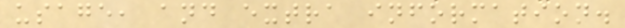usage, and extra information.
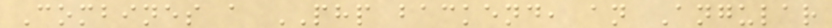Combines a PHP backend, an Angular
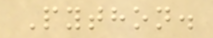Python.
